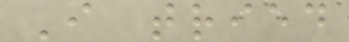I tried
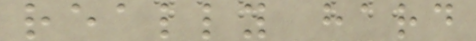really hard
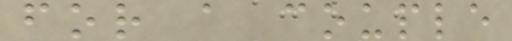for a couple
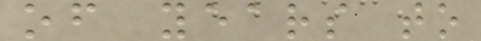of years to
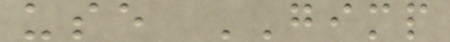use GIMP
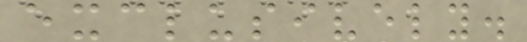exclusively.
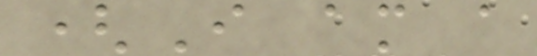(I am a
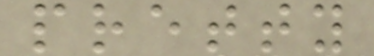pretty
